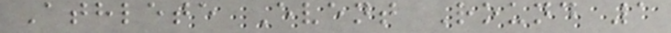Athlete Event Round 1
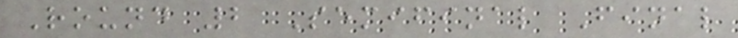Round 2 Semifinal Final
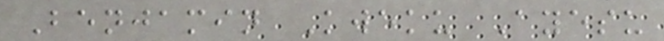Benjamin Kweku Ayesu
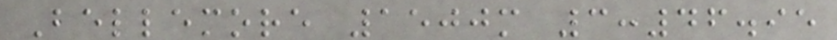Bellemore 1500m 3:46.95
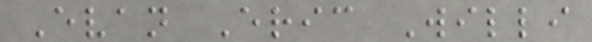Evan Eric Willi
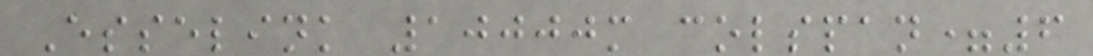Esselink 10000m colspan=6
